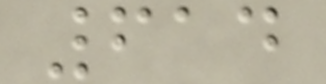614
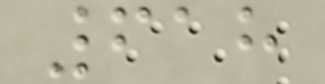618
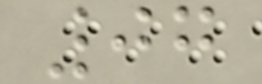07
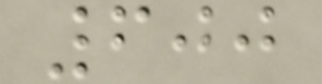600
